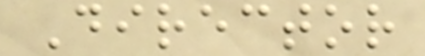Director
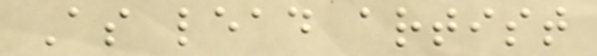As lead artist
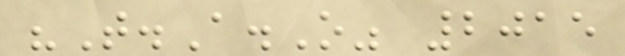"T.A.O" 2015
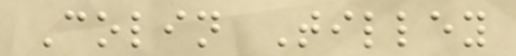Colin Tilley
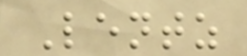Lentz
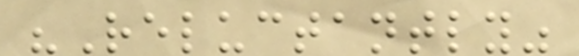"Reluctantly"
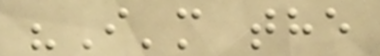"I'm the
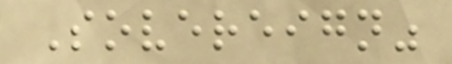Sovereign"
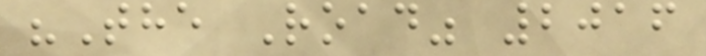"The Road" 2016
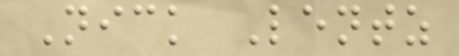Nick Lentz
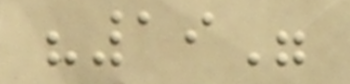"19"
